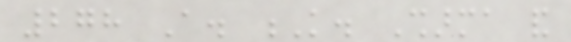278 A. K. Sharma and
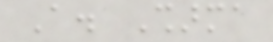A. Sharma
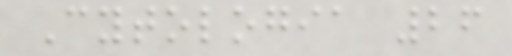Cytologia 26
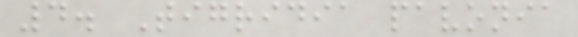4. Tigridia pavonia
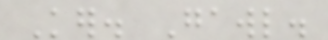Ker. Gawl.
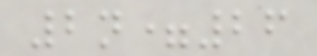2n=26
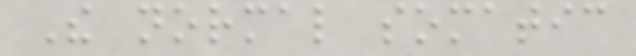The normal somatic
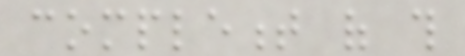complement of this
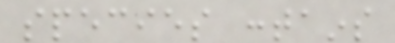species contains
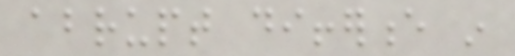abrupt difference in
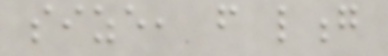size, from long
